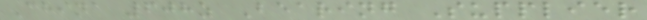China 608z Bearing Supplier
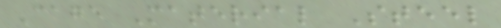Cage Material Steel
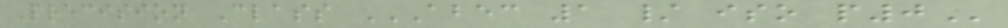Precision Class ABEC 1 / ISO P0
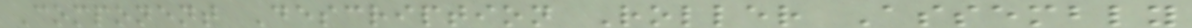Component Description Roller Assembly
